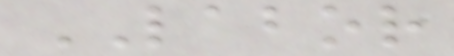LABOR
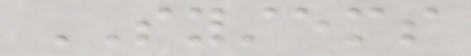SYSTEMS
